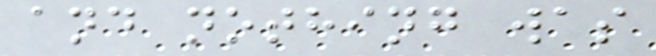and nothing was
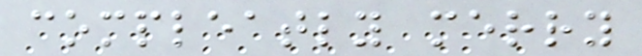compleatly merry
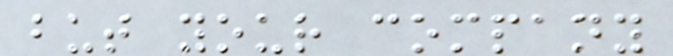but your company
